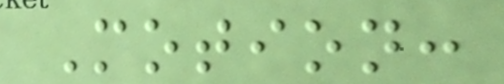Motion:
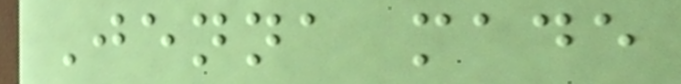Jenna made
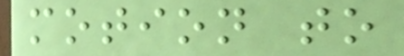motion to
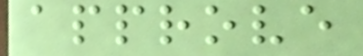approve
